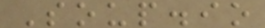Soup.io
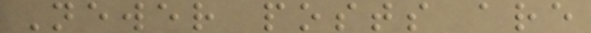Newer posts are
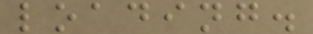loading.
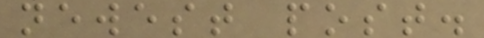newest post.
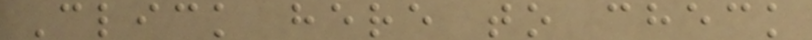Click here to check
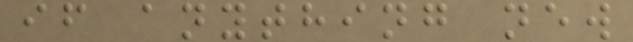if anything new
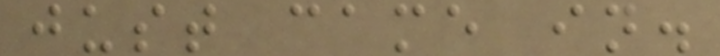just came in.
